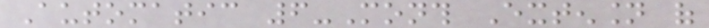Automatic 6-Month Extension of
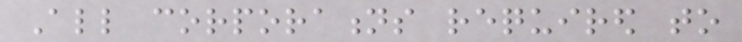All corporations required to
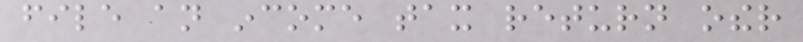file an income tax return other
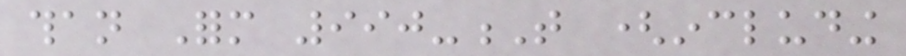than Form 990-T (including
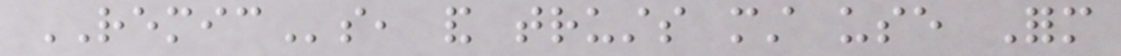REMICs, and trusts must use Form
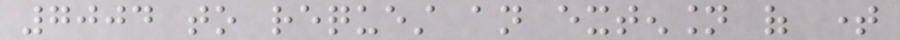7004 to request an extension of time
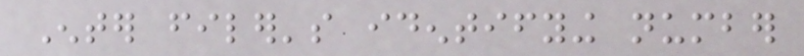Enter filer's identifying number
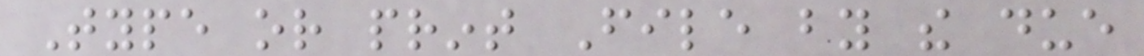Type or print File by the due
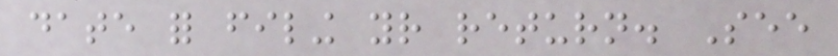date for filing your return. See
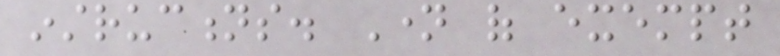instructions. Name of exempt
